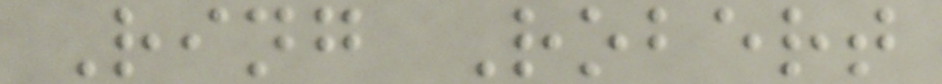Ring Robert
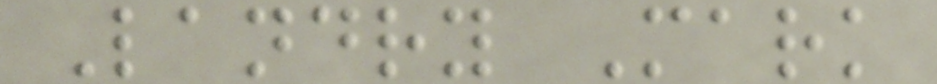Landry Mark
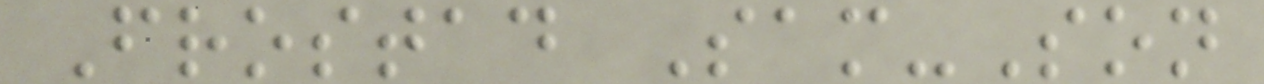Frostad Sam-Son
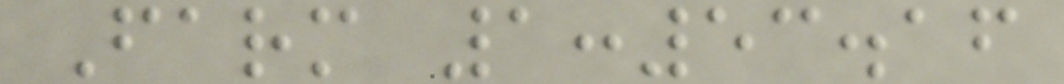Farm 1:53.16
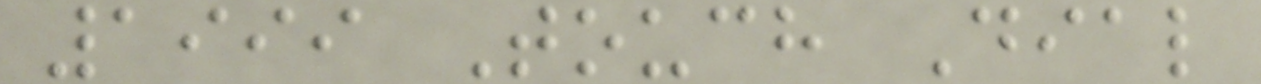1999 Touch Dial
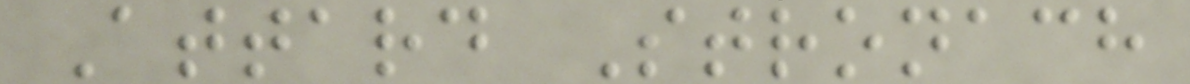Attard Stronach
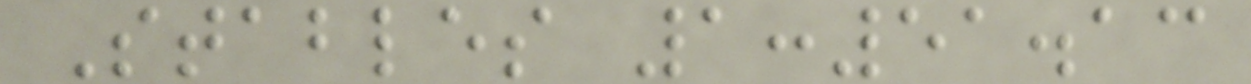Stables 1:51.13
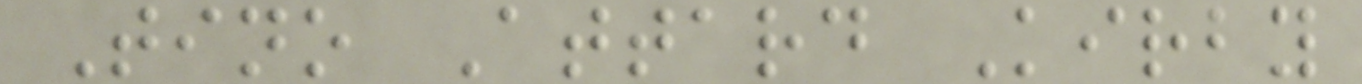Tino Attard Kirby
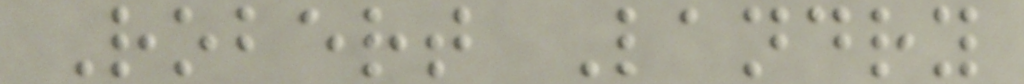Robert Landry
